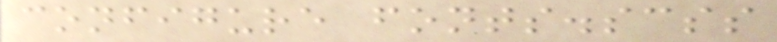configure fonts.scss
